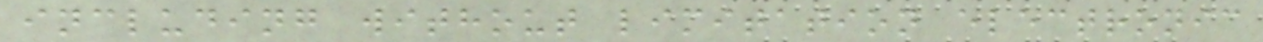including without limitation electronic
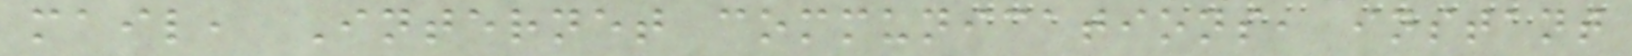mail, Internet communications, instant
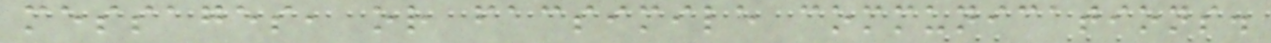messages, or facsimile communications.
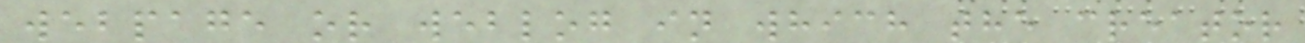webpage or weblog in which the creator
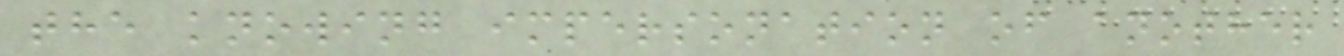the knowing impersonation of another
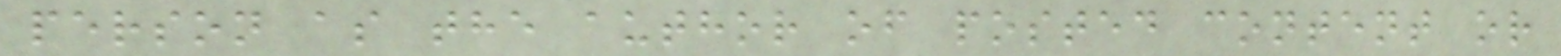person as the author of posted content or
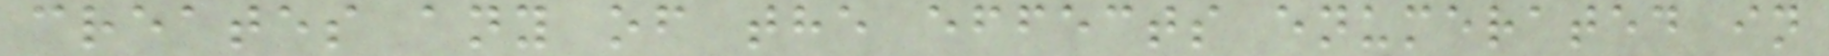creates any of the effects enumerated in
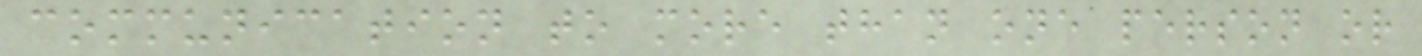communication to more than one person or
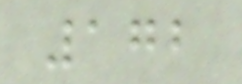172
